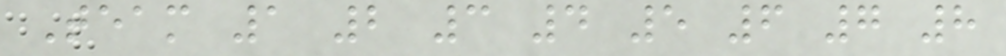Team 1 2 3 4 5 6 7 8
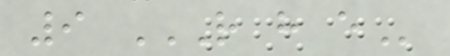9 R H E
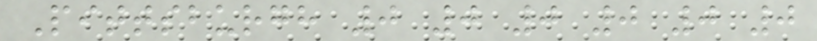Pittsburgh 0 0 0 0 0 0
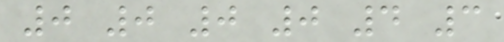0 0 0 0 4 3
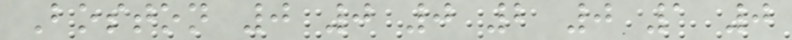Boston 0 0 0 2 0 1 0
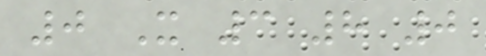0 X 3 8 0
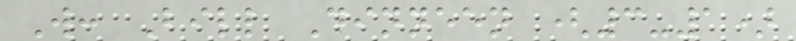W: Bill Dinneen (3-1)
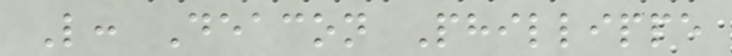L: Deacon Phillippe
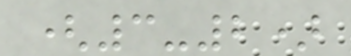(3-2)
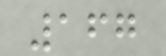167
